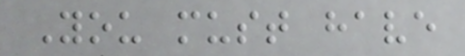You must have
